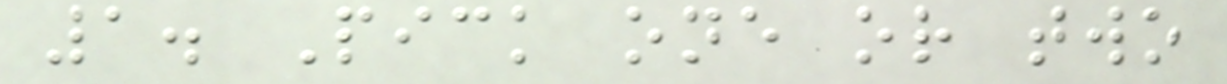1. Pick one or two
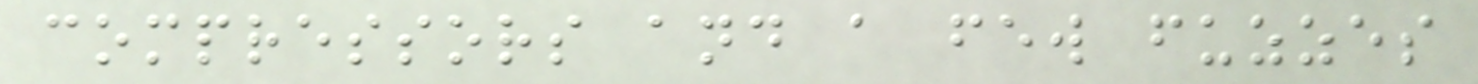compressors and a few fuzzes
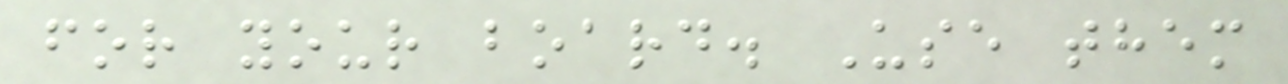for your board. Use them
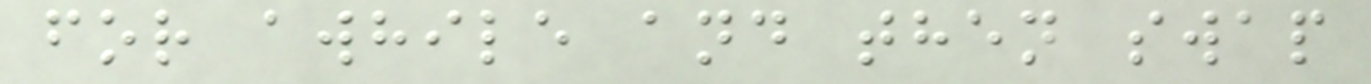for awhile and then swap
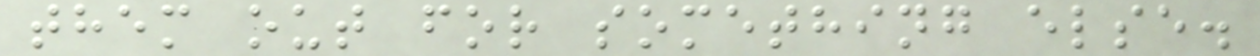them out for something else.
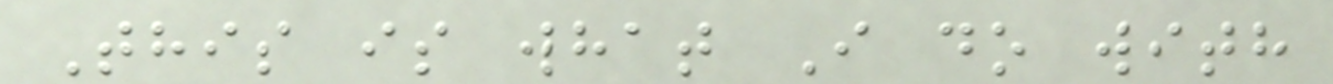This is what I do with
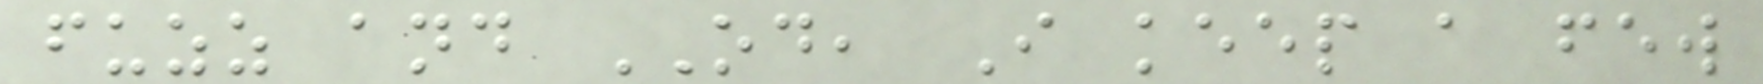fuzz and OD, I keep a few
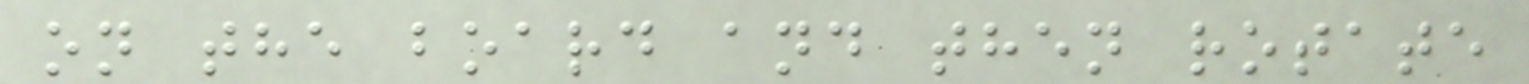on the board and then rotate
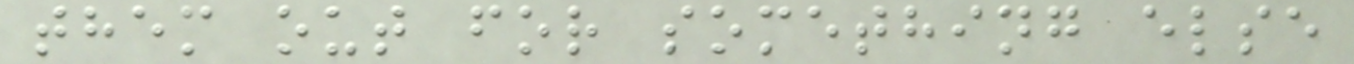them out for something else
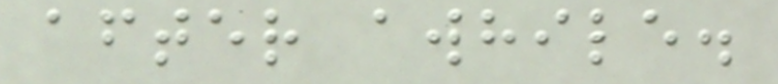after awhile.
